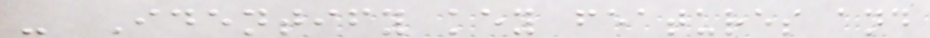- Identify key features and
